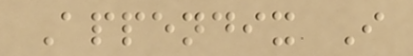Appendix I
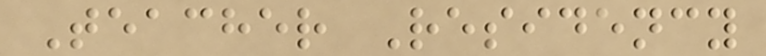Teacher Residency
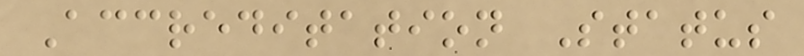Accreditation Status
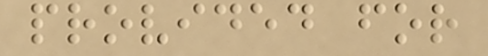provided for
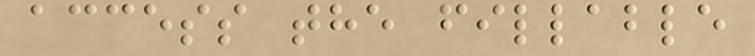access the fillable
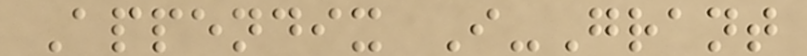Appendix I-Grant
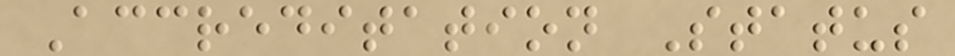Accreditation Status
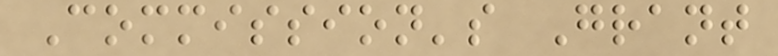Commission's Grant
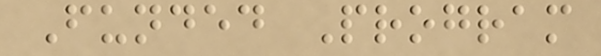Funded Program
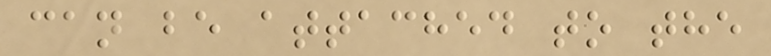can be attached to the
